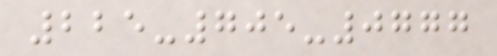225-705-0777
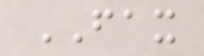FAX
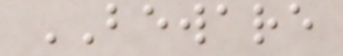BEWARE
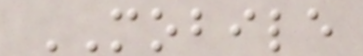MOBILE
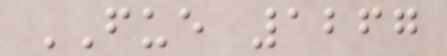FUE 1267
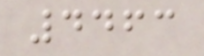4463
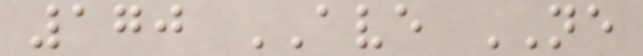170 AVE NE
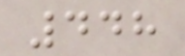448
